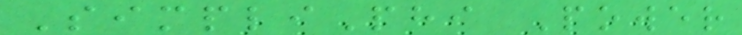SimpliPhi Power
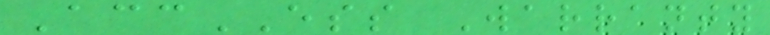AccESS Warranty
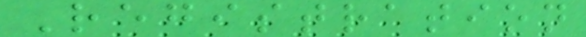Registration
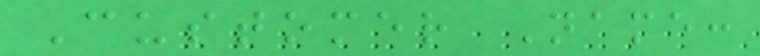Customer Name:
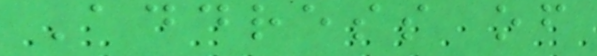Address of
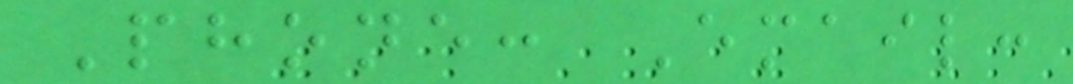Phone: Email:
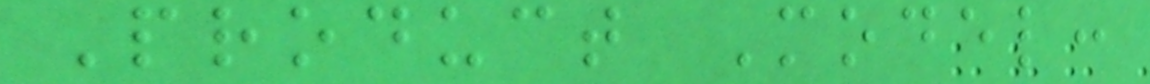Product Model:
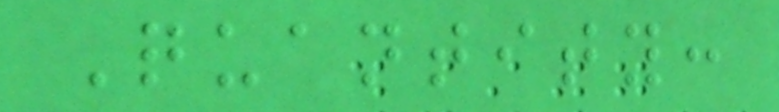Quantity:
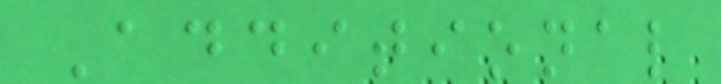Additional
